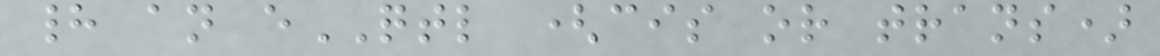had an eQTL (cis or trans)
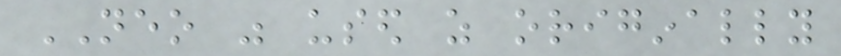NEO was used as originally
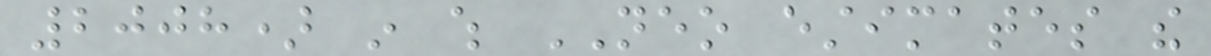2008) in which NEO estimates the
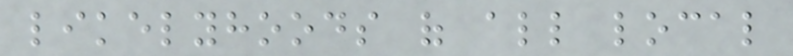likelyhoods of all local
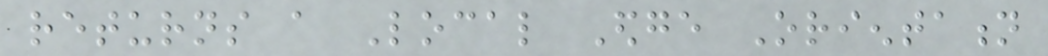returns a Local Edge Orientation
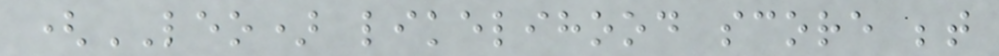(LEO) likelihood score between
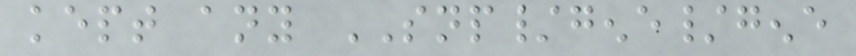kept any SNP/gene/gene
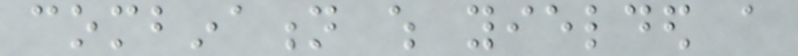combination which yielded a
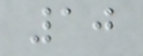10
